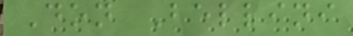Don Bellini
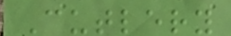Cutlery
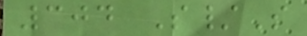304 S/S
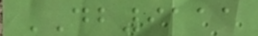DB9111
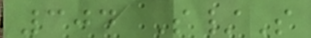304 S/S
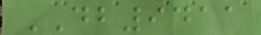DB9411
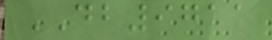DB9711
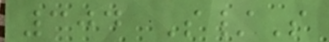304 S/S
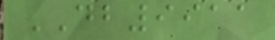DB9911
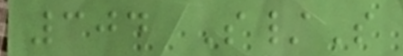304 S/S
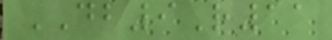DB9R11
